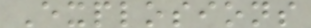Explosions
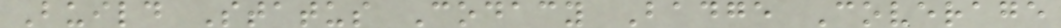Build Status Codacy Badge Coverage
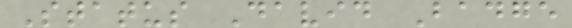Status David Badge
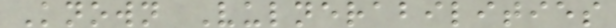Known Vulnerabilities
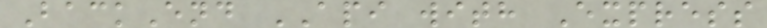BackEnd API with Express
